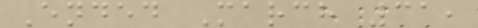Ended March 31,
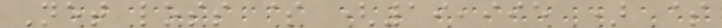Net loss $ (19,995 ) $
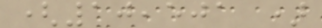(10,501 )
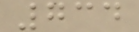734
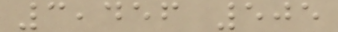3,456 505
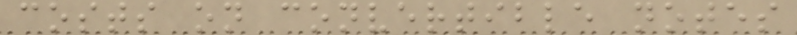costs on convertible notes
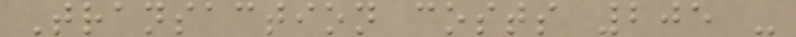Transaction costs 205 -
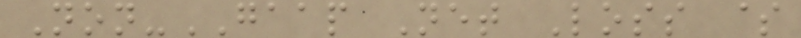Non-GAAP Net Loss $
